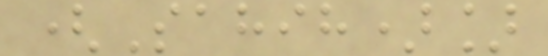(Sahih)]
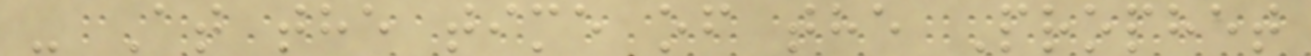- At the time of the Prophet
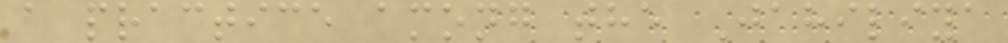a practice among the Jahiliya
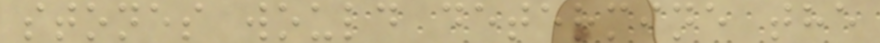stones would determine the
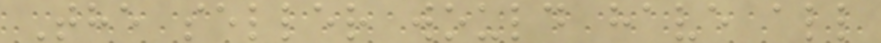The seller would have all
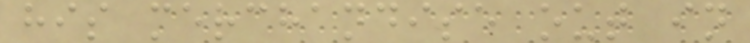his merchandise out in
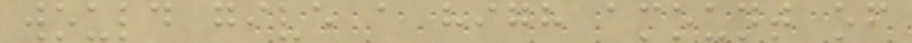would give a high amount of
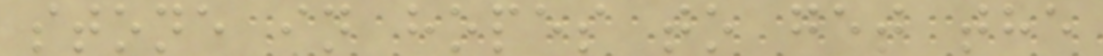stone in hopes to get the
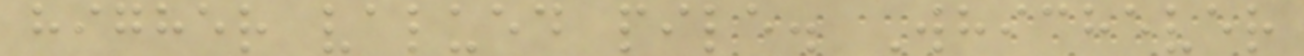higher valued pile. Whichever
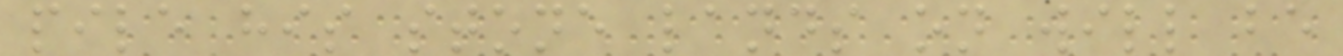pile his stone lands on will be
